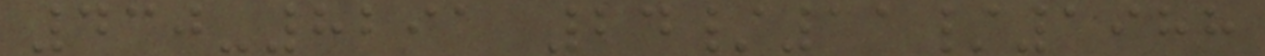430-8291 24/11/1988
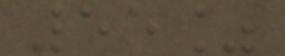55%
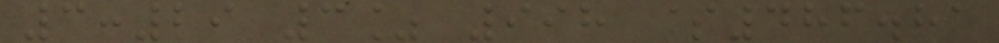3:29 3% 998 $486.81
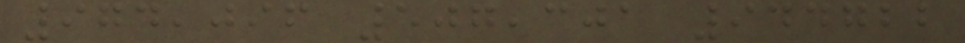974,096 507,301 944722
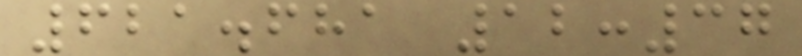621.681 12:37
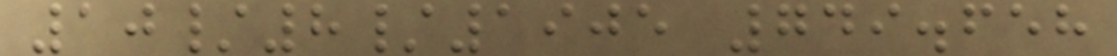10/8/1905 749.658
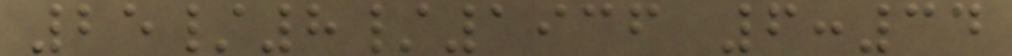25/8/1936 6:34
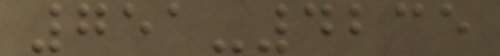751-4235
